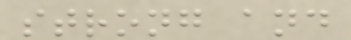strong and
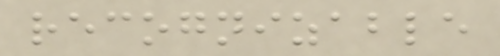recognizable
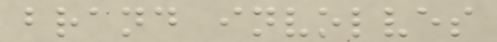brand involves
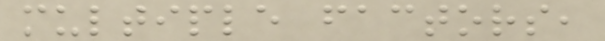multiple factors,
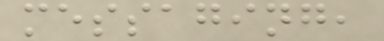messaging,
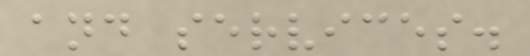and services.
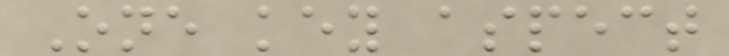One key aspect
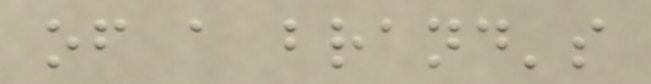of a brand's
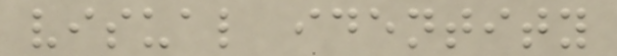visual identity
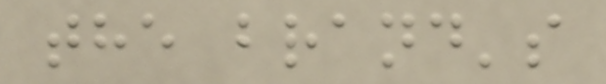the brand's
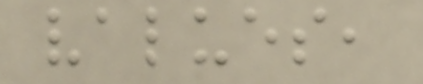values,
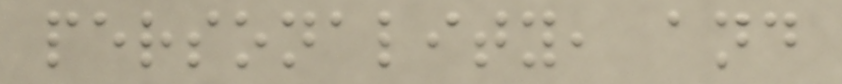personality, and
